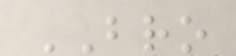BRO
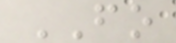FO
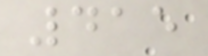415
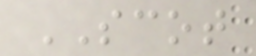SCOT
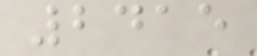2415
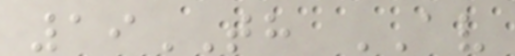19TH AV
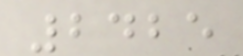2425
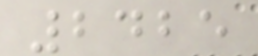2425
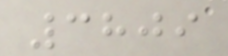3809
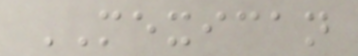MEXICAN
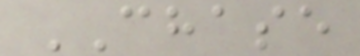CHASE
